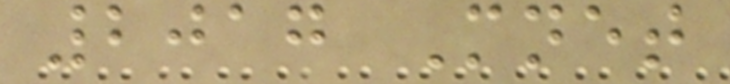2017 Mnet
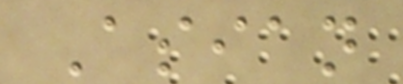Asian
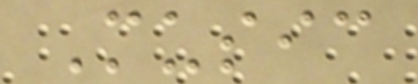Music
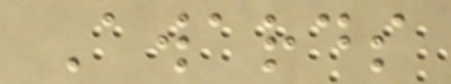Awards
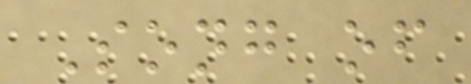Song of
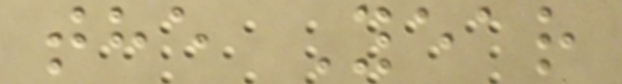the Year
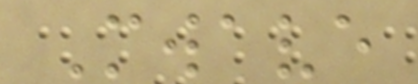Mwave
